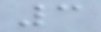3
